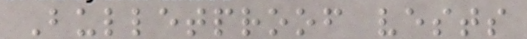Bulletproof vests
